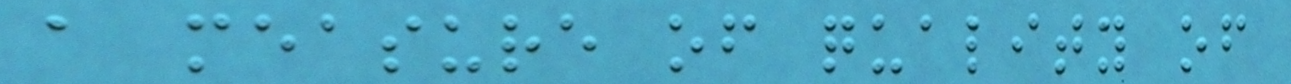a measure of quality of
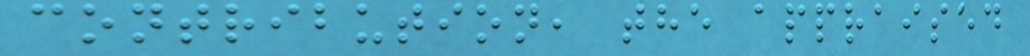contribution, the appraised
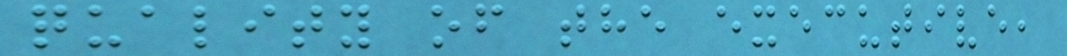quality of the executive,
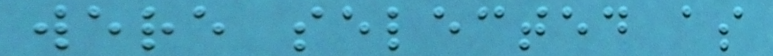were selected as
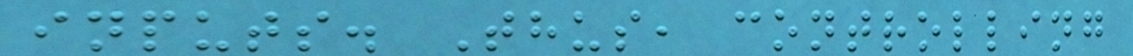inputs. Thus, controlling
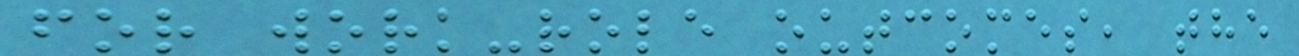for work-role outcomes, the
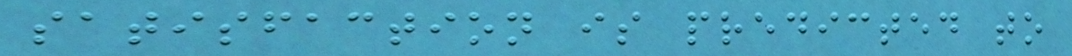satisfaction is predicted to
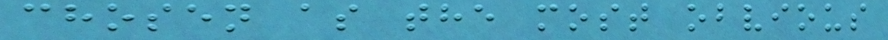chosen as the most obvious
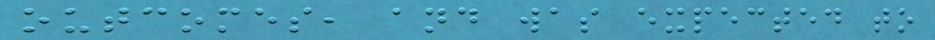outcomes, and was expected to
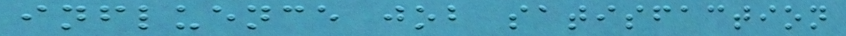influence job satisfaction
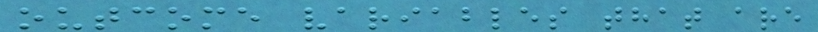outcome variables that are
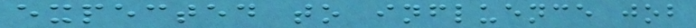expected to influence job
